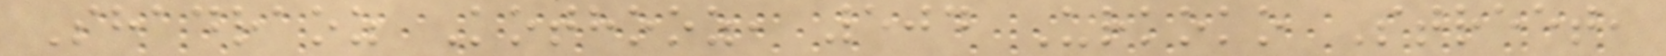Shadraoz Kothooz, 504 Urkoko Street,
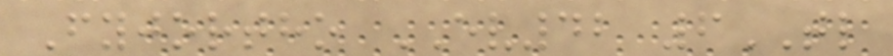Fyjortho EV42 6TL
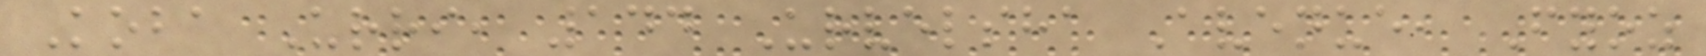Koba Urri, 144 Urvelsha Avenue, Fyoz
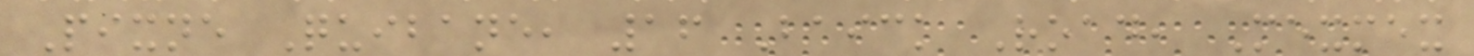Pixne Quibane, 16 Baick Road, Mexmex
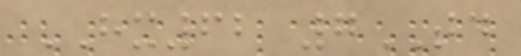HX62 7TD
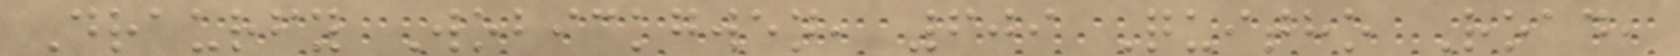Draurfy Wobickgwen, 609 Quitho Road,
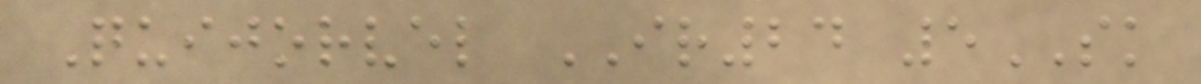Quijorvel IR24 5SK
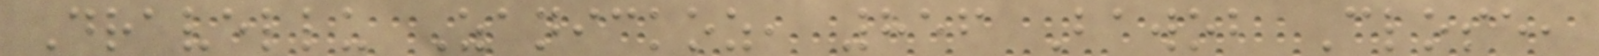Dravellu Zanickoz, 856 Bawob Close,
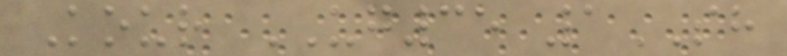Kour UG35 1SH
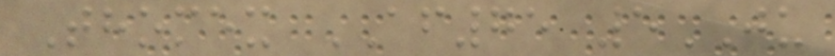Thomex AF75 5JU
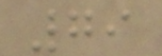79
